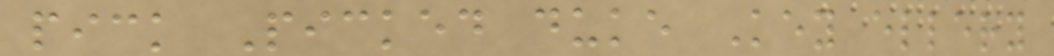pick Picked duke Key ellery
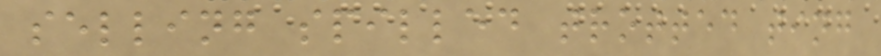selling spilled trotted ting
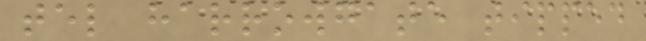tel harrowgate tipped
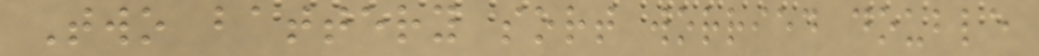Two battery sort worried double
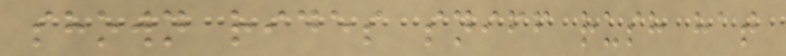shown rides sniff rush hat
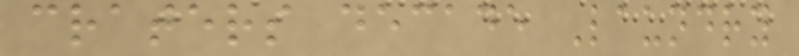craters decade Laundry
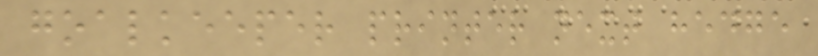goalkeeper printer next hedge
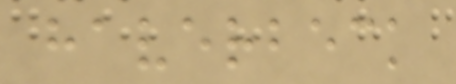haverbeck
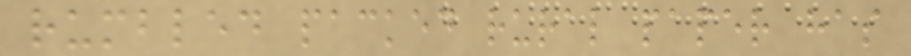rumbled packed rural paper has
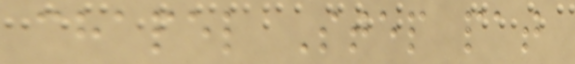chapel Step pat
